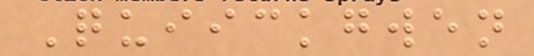Quiickgwen
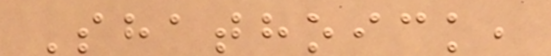Shathoick,
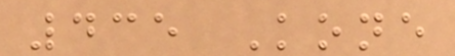435 Kone
